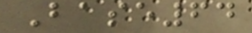Base64
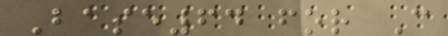Base64 for C
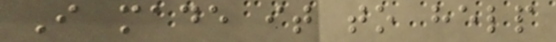I made it to help
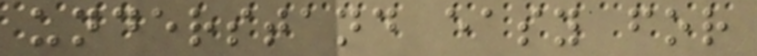understand easy for
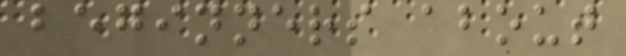beginners about
